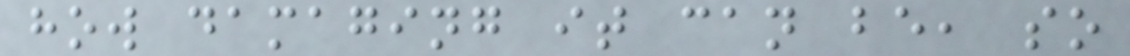how damaging it can be, so
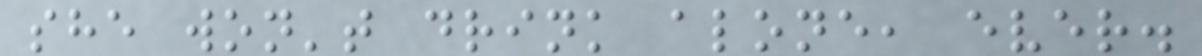she won't drink alone, ever.
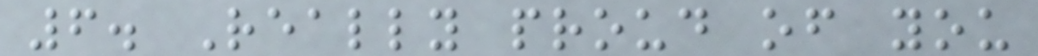6. Really proud of you
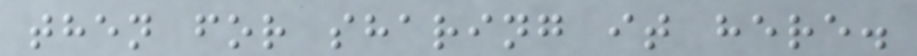then for sharing it here.
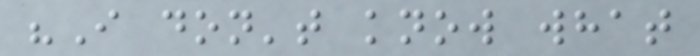"I don't know what
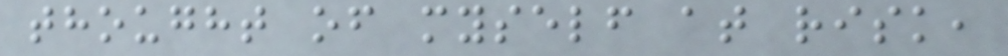thought of myself at risk,
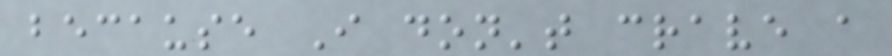because I don't crave a
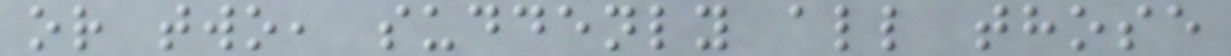or two, suddenly all those
